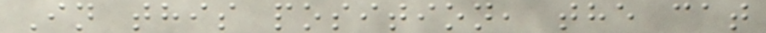In this position, the cat
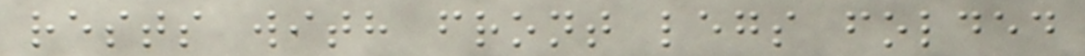rests with front legs folded
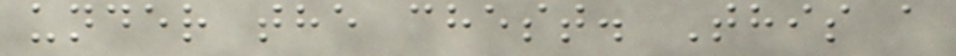under the chest. This a
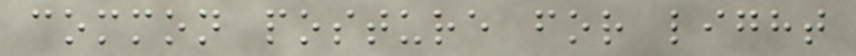common posture for light
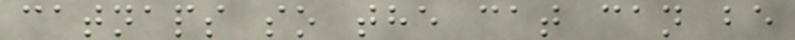catnaps so the cat can be
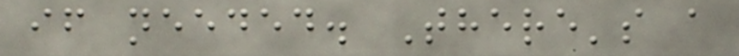if needed. There's a
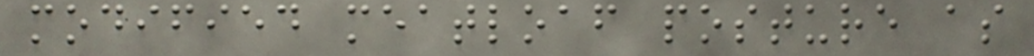modified meatloaf posture as
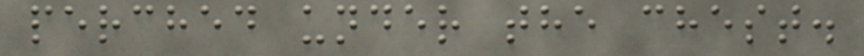perched under the chest.
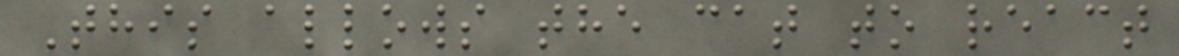This allows the cat to react
